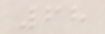68
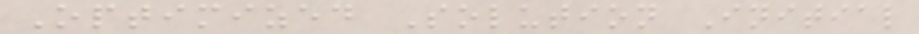Optimized Solution Initial
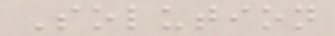Solution
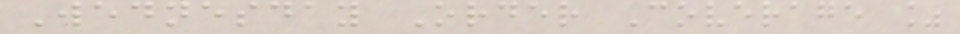Wednesday Order Coverage %
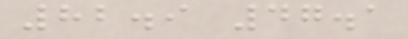82.9 47.1
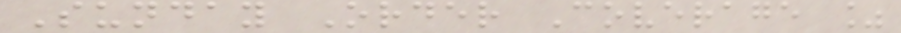Sunday Order Coverage %
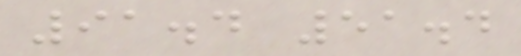91.4 51.4
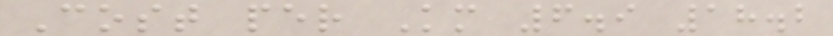Cost per Km 6.9 18.2
